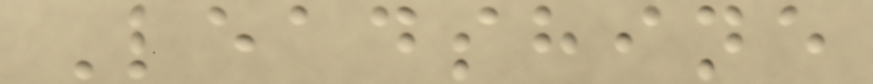Leadshine
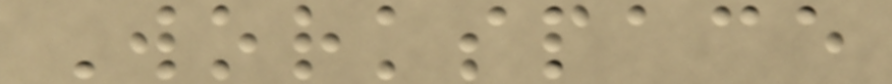Workspace
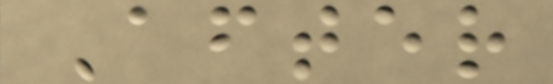After
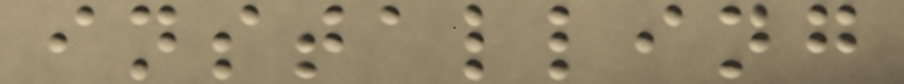installing
